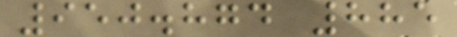950.874 885
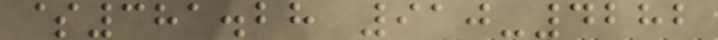$381.28 910-4282
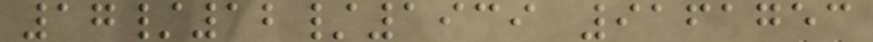17/12/1939 9161753
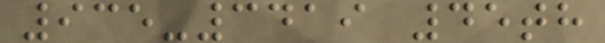935-3419 45th
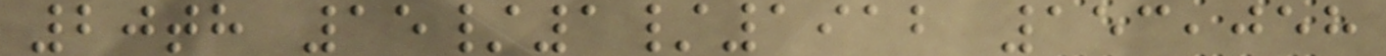20th 15/1/1912 153,058
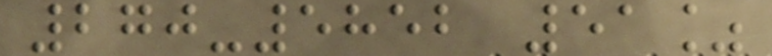270-5852 51%
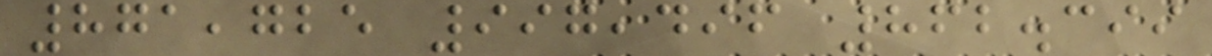871,725 997,496 862.399
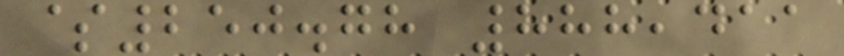$250.78 888,411
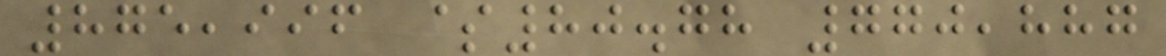875,996 $80.78 770,887
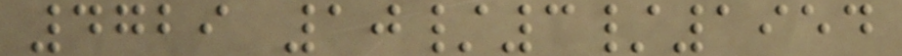4729 10/3/1954
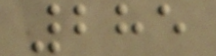285
